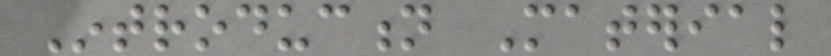Introduction Material
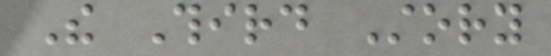The Third Story
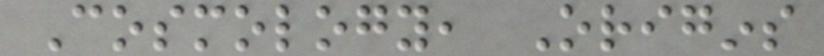Cosmology, Origins
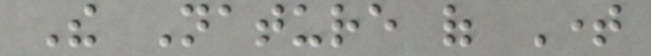The Nature of Time
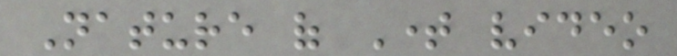Nature of Time video
